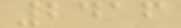2416
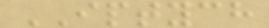IPTYCH
